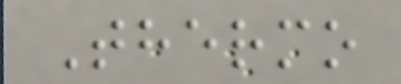Thermo
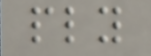ply
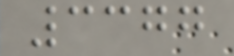3377
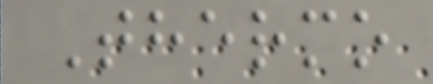Thermo
